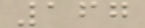167
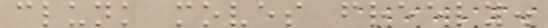clunk moves freely.
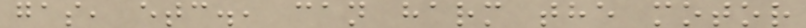gas, etc., can harm the motor
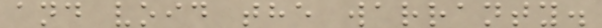and void the warranty.
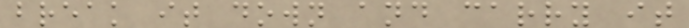break it down and carry it
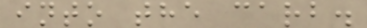into the carb.
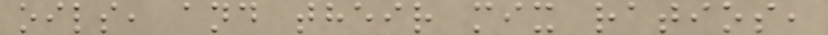oils, and their mix ratios,
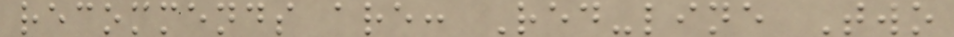recommends are: Red-line Two
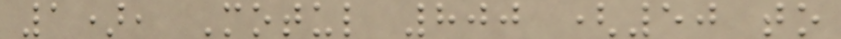1), Motul 800 (50 to
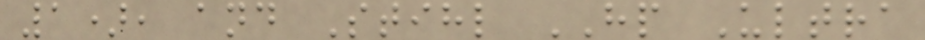1), and Stihl HP Ultra
